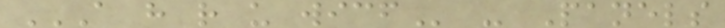A H R U WICF - Panels
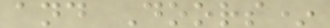and Doors*
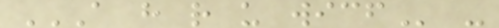A H R U WICF -
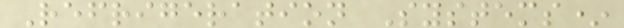Refrigeration Systems*
